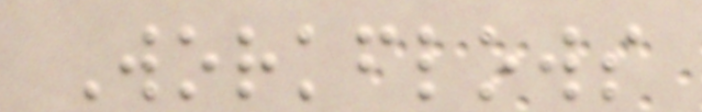Workflows
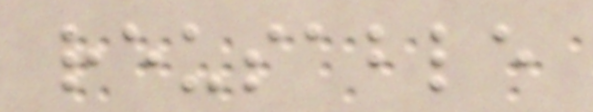reusable
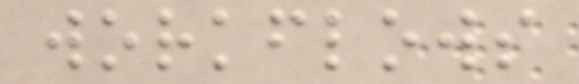workflows
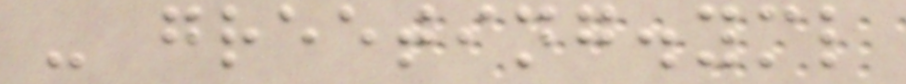- greeting.yml
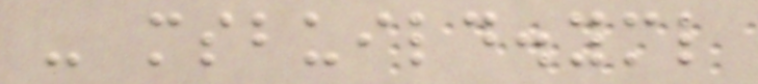- msbuild.yml
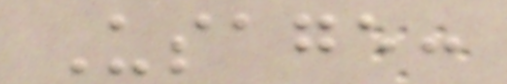Usage:
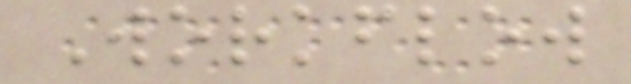Workflow
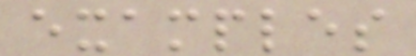examples
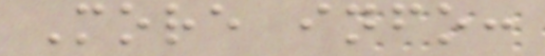More info:
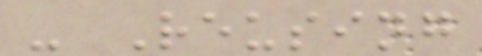- Reusing
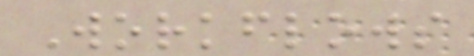Workflows
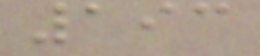193
